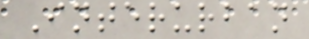Interurban
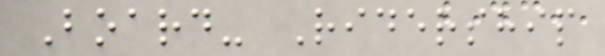Board- Ridership
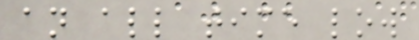an all time low
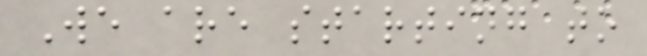We are starting to
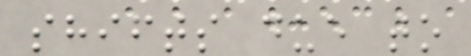shifts due to
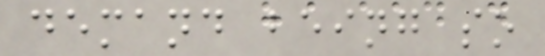demand being so
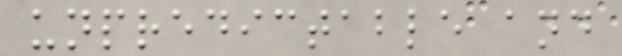unpredictable and
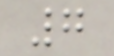7
